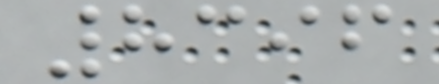8396
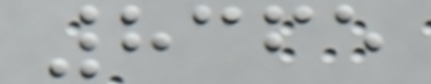8365
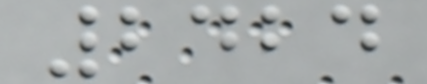2424
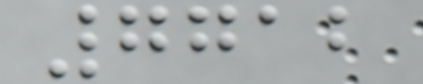7712
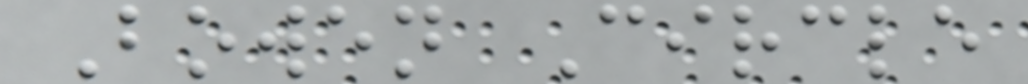Bowen Circle
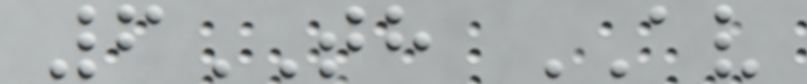6TH AV
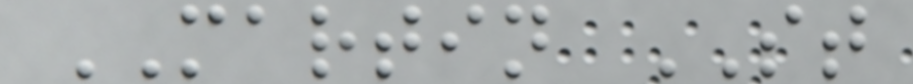MARTIN ST
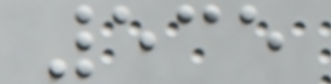535
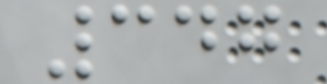347
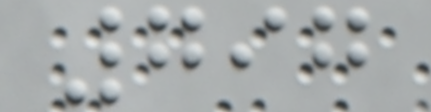797
